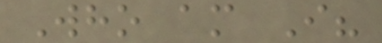Who am I?
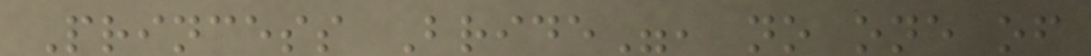Princess Bride", no one of
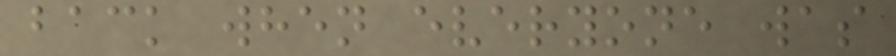back when everyone was
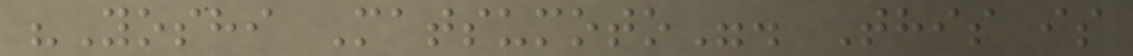"Yoshi Matsumoto". This is
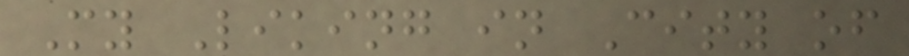My Liking in City of
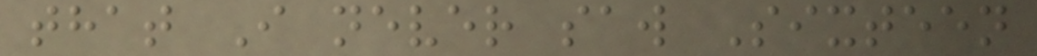that I never saw Sixteen
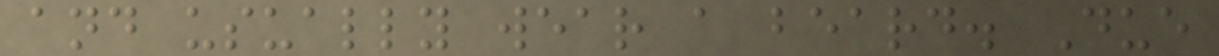and usually wear a beard. Due
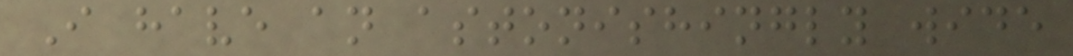I have an astonishingly wide
